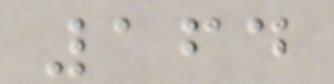164
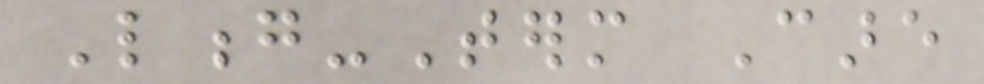Long-Term Care
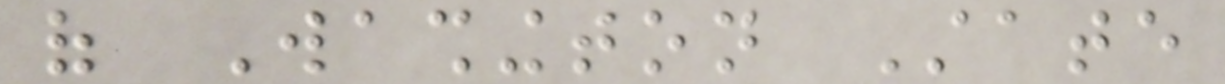of Washington State
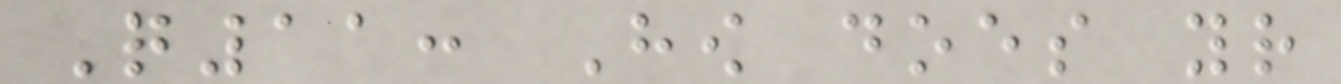Q11: How does your
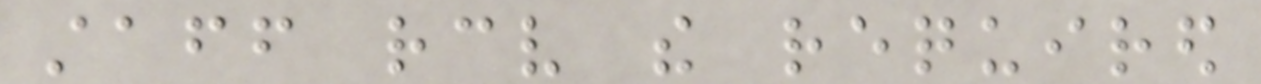staff receive the required
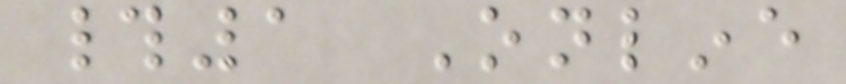#1 Online
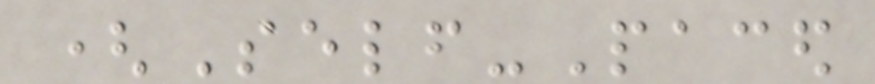(Self-Paced
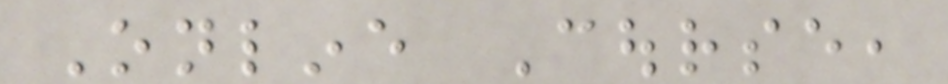Online Course,
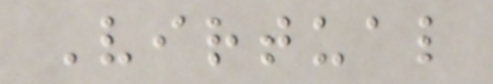Virtual
